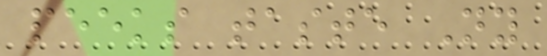peeks taste Ny
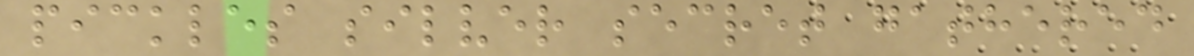pickles silver secret gathered
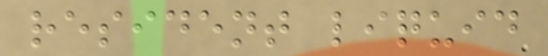resident liquid
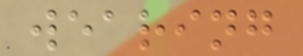wearing
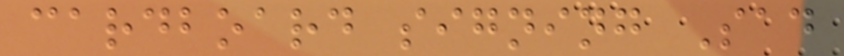cardboard signing Sad
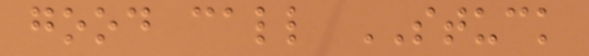good call STUCK
